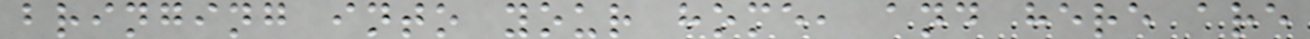bringing into your home, and here are
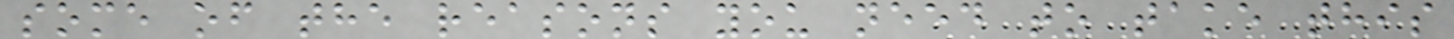some of the reasons you need to take this
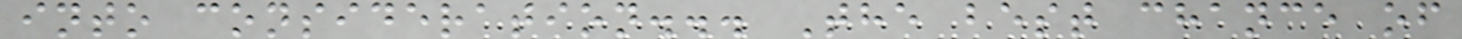into consideration... The best chance of
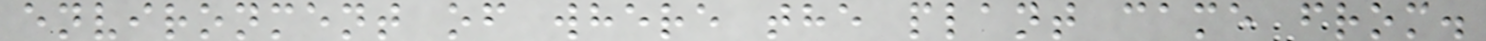environment of where the plant came from.
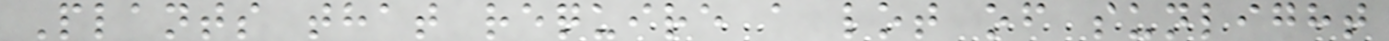Plants that require a lot of sunlight
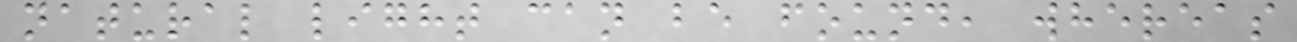natural light can be found, whereas
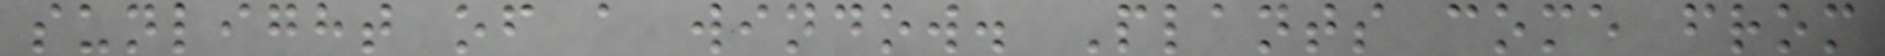sunlight of a window. Plants come from
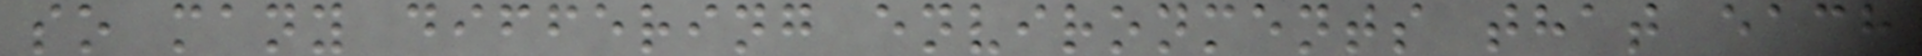so many differing environments that each
